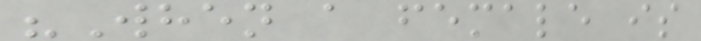"When a female is
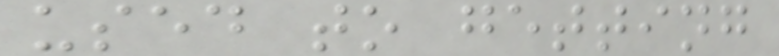used to getting
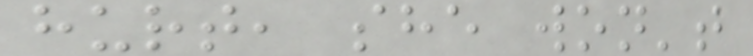hurt, she won't
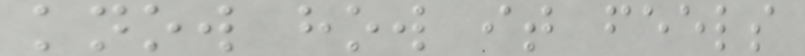know how it feels
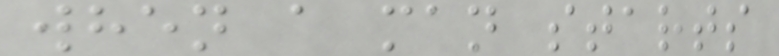when a man starts
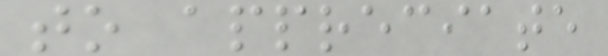to appreciate
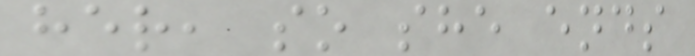her, so she ends
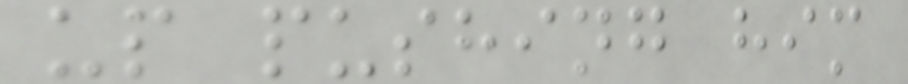up pushing him
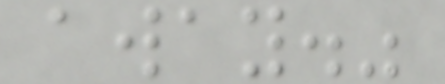away."
